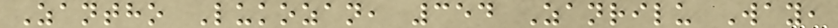Zantho Lukozan, 354 Zanrilu Way,
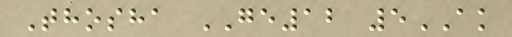Thosha GE12 5AK
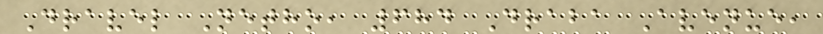Dravel Netho, 684 Draba Avenue,
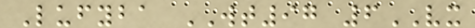Lufyba WT97 6VX
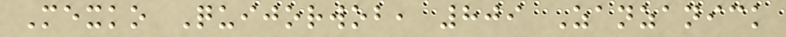Mexko Quijorwob, 809 Zanzanick
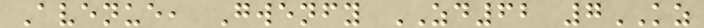Avenue, Gwenfy ZD62 7KZ
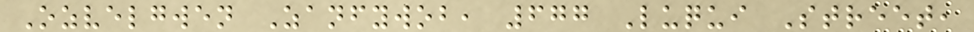Ozvelgwen Zanfywob, 677 Luqui Street,
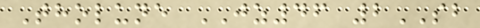Tholune JZ46 2SB
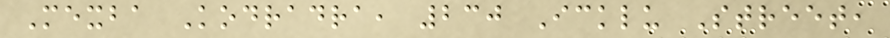Mexba Kodradra, 230 Icklu Street,
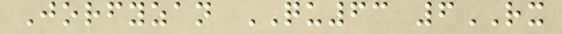Jorfyzan QU63 6RX
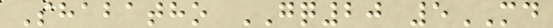Shabatho GQ20 5MD
